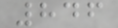846
